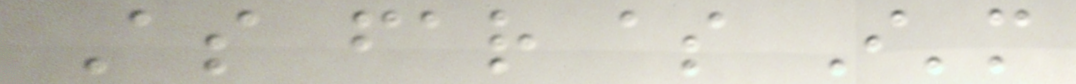As far as I'm
